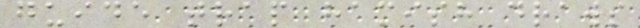guide trap hamish draws
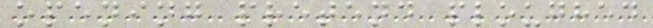opening pretend ploughed
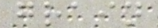grain
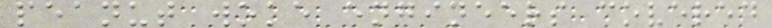peanut woke engineers covered
